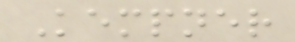Kempner
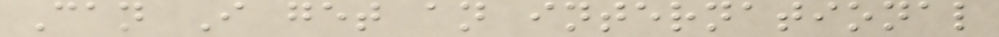Can I get an international
